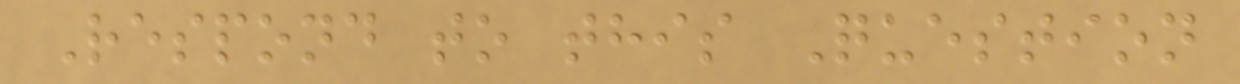Respond to this Question
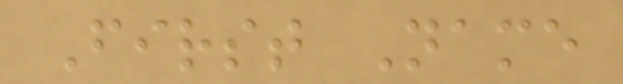First Name
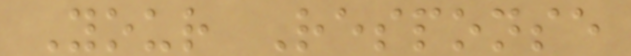Your Response
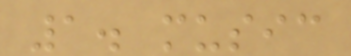1. music
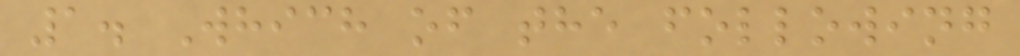1. Which of the following
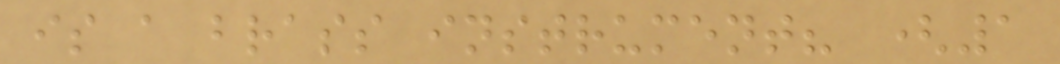is a brass instrument? (1
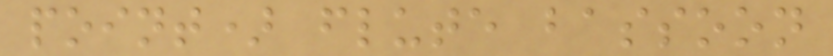point) flute bassoon
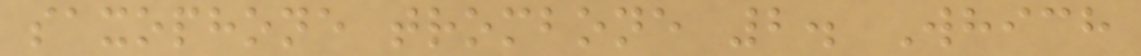saxophone trombone 2. Which
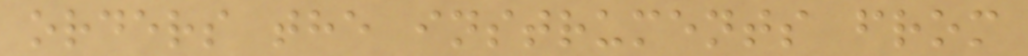orders the instruments from
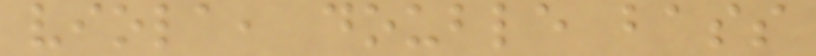viola, double bass
